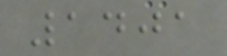1401
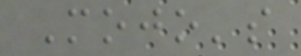Mojo's
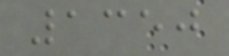1350
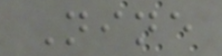Nine
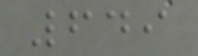649
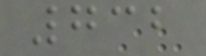732
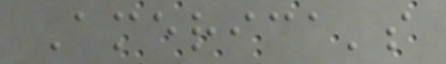America's
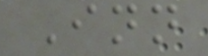Inn
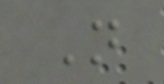N
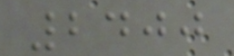2400
